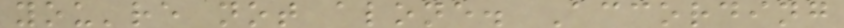you're not alone. According
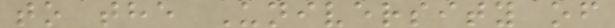to the University of
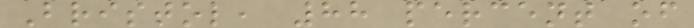Bristol, 88 percent of
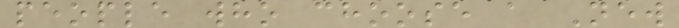people who choose a New
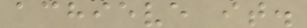achieve it.
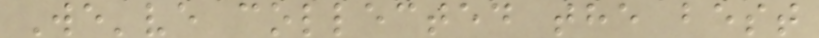We've collected the best
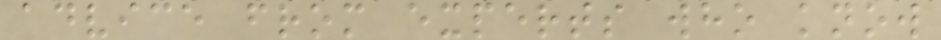advice from experts who know
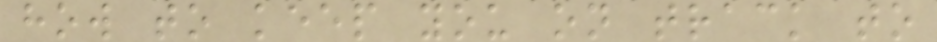how to keep you on track to
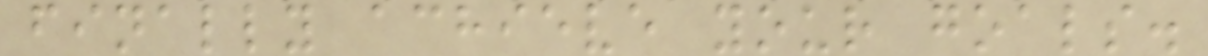finally achieve your goals.
